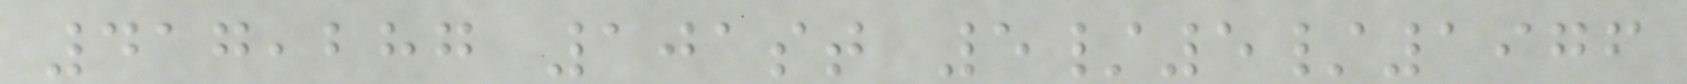417,287 101st 5/5/1976
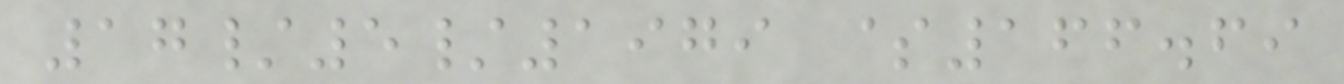17/5/1979 $166.69
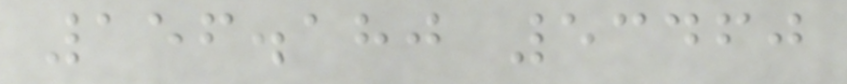156.180 53460
